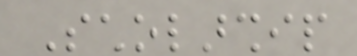Scholarship
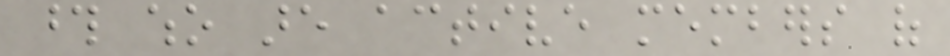those who are active members of
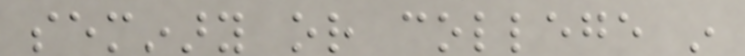seminary or college in
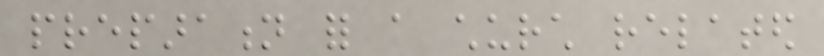preparation for a church related
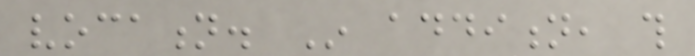vocation. In addition, this
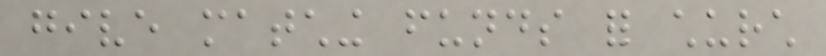give matching funds for church
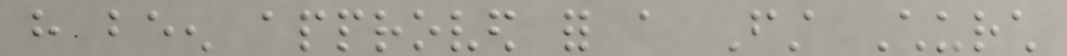have been approved for a First Church
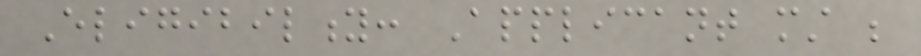Eligibility: Applicant must be
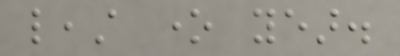least one year.
